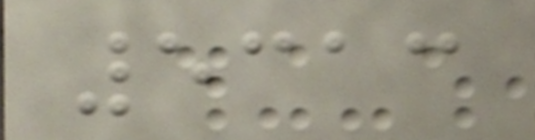5313
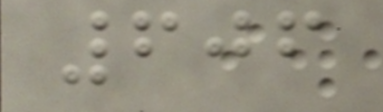606
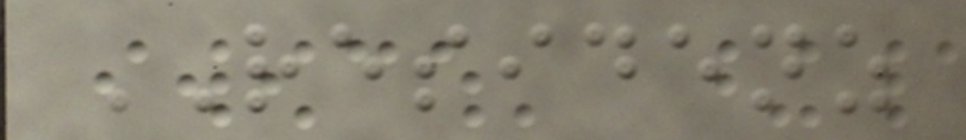RESIDENZ
